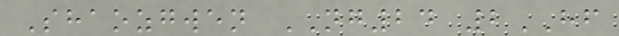Shaozgwen NG24 2HF
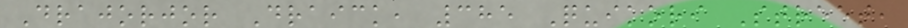Drajorjor Draick, 385 Quikori Street,
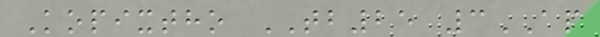Kopixtho TB25 3AP
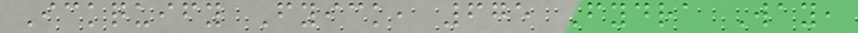Ickquify Fyick, 675 Fydra Way,
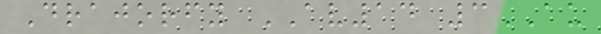Drajorfy AV14 3AU
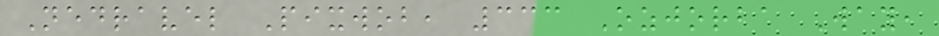Nedravel Pixwob, 333 Ozjorba Way,
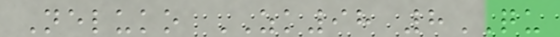Neluko ZK98 8QU
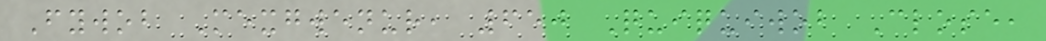Fywob Mexgwenur, 650 Quiquiwob Close,
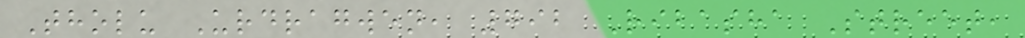Tholu Urdragwen, 792 Ribasha Street,
